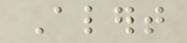Alert
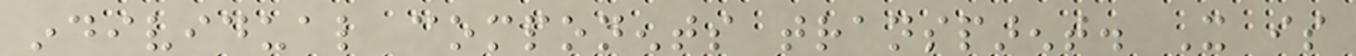individual components transparent. It is
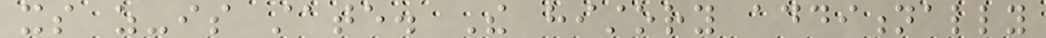its as-is state. The history additionally
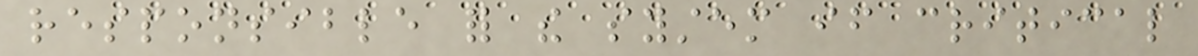responsible for the system if critical
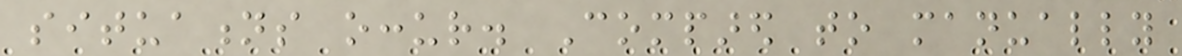situations occur. Compared to manually
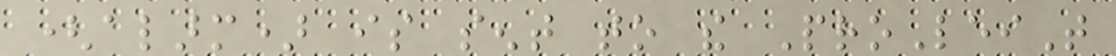(alarm) is sent to the ProLeiT
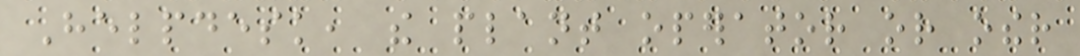Helpdesk, the plant operator or other
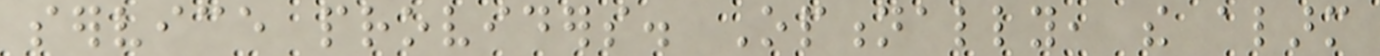service providers. Optionally, the alarm
